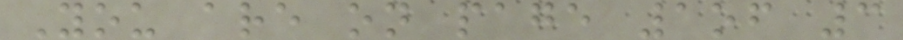You are on page 1of 3
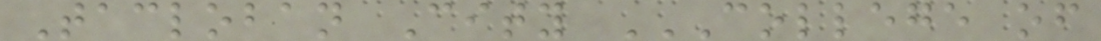Tacloban City COLLEGE OF
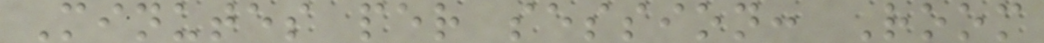Minutes per session: Room
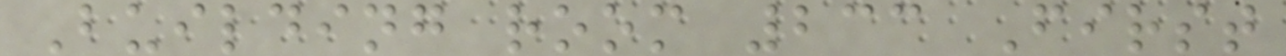Building room 233 First
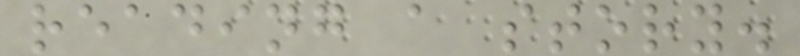reading a story.
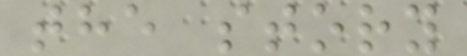the story
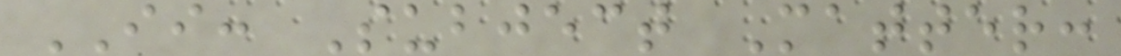II: Subject Matter:
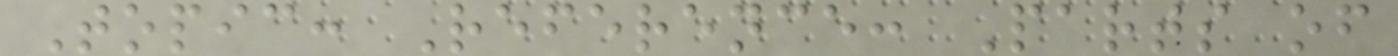Topic: Reference: Parts of
